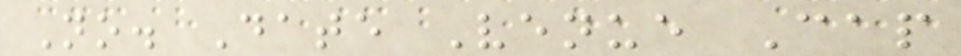No. Date Venue Cap
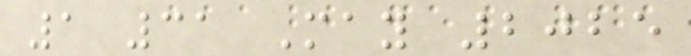1 31 May 2025
